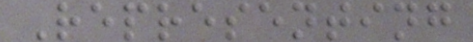Representing
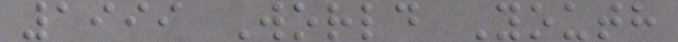1999 World Youth
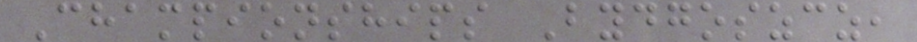Championships Bydgoszcz,
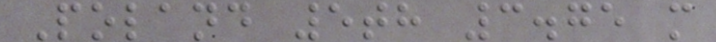Poland 5th 3.75 m
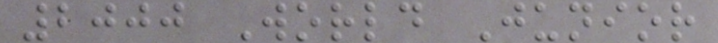2000 World Junior
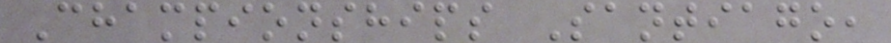Championships Santiago,
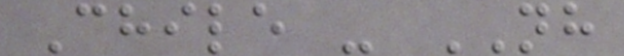Chile - NH
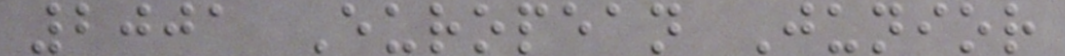2001 European Junior
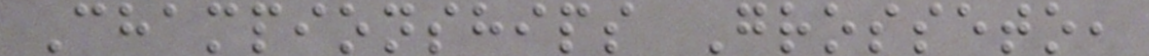Championships Grosseto,
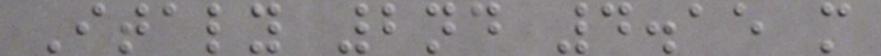Italy 2nd 4.15 m
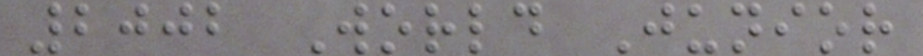2002 World Junior
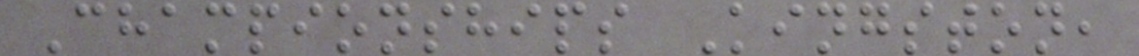Championships Kingston,
